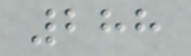288
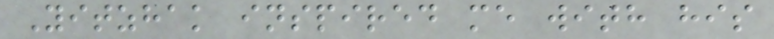Yitzhak inspired me with his
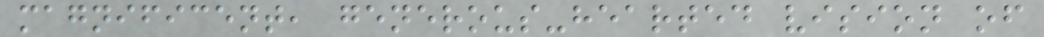magnificent, generous-hearted vision of
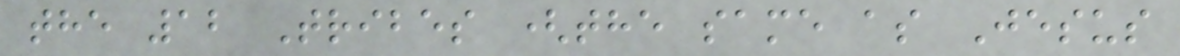the 12 Tribes (the same as Jesus
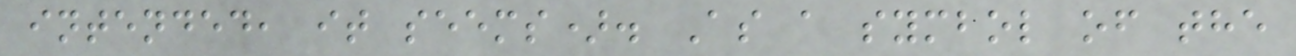intended, it seems). As a symbol of the
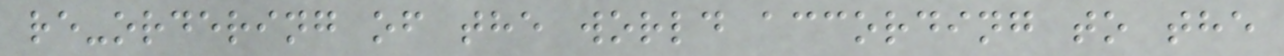re-ordering of the world according to the
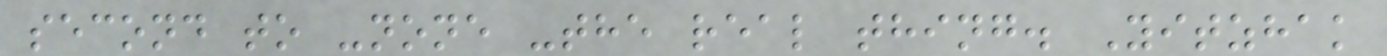second to -none -the real thing. Yitzhak
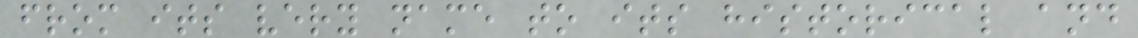from its very name to its historical and
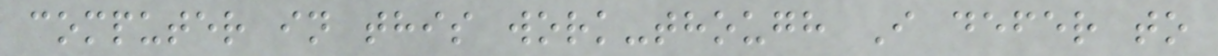computer in this work-though I defer to
